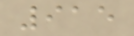915
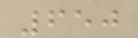650
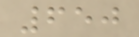650
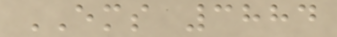EMS 3884
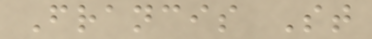Francis St
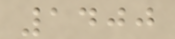1400
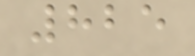825
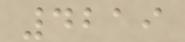4219
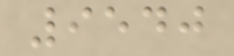9540
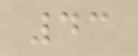43
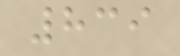839
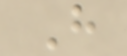H
